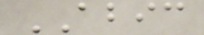ABIC
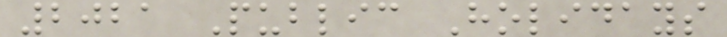2021 Public Holidays
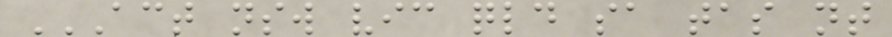ACT NSW VIC QLD SA TAS NT
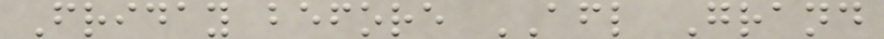Friday before AFL Grand
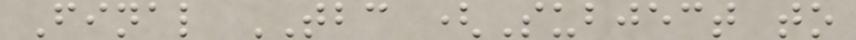Final TBC (Subject to
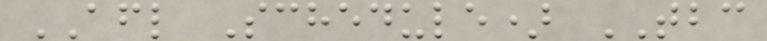AFL Schedule) TBC
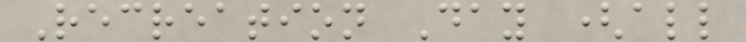Recreation Day (all
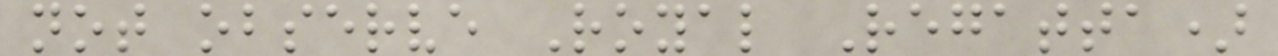not observe Royal Regatta)
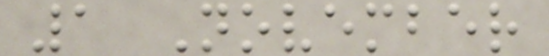1 November
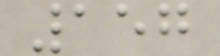157
